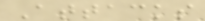Attacks
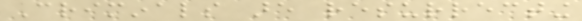Criminals are resurrecting
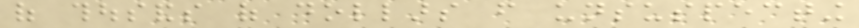of thousands of dollars from unsuspecting
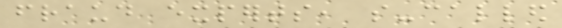fraud experts, so-called
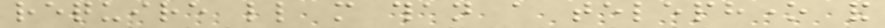require little more than a telephone and
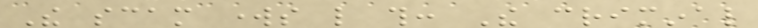The scam works like this: The criminal
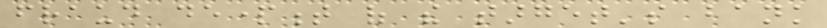fraud department of the target's bank
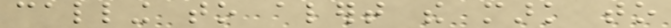calling to alert the mark to
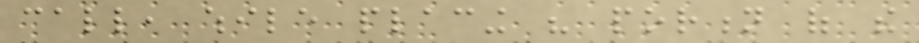call, while placing his portion of the
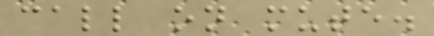call on mute.
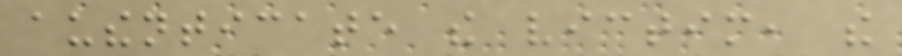authenticate the victim, the
